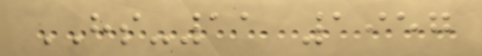HS-11 1957
